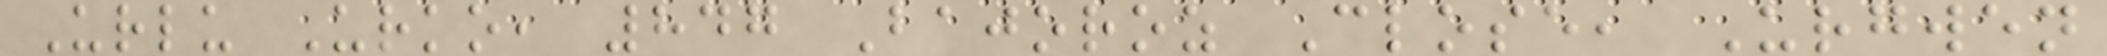Urlu Urko, 847 Bajoroz Close, Urgwen
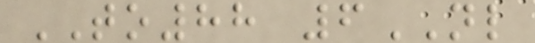TO88 6NL
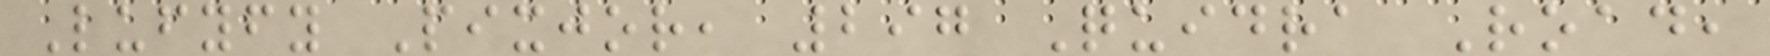Lufyfy Pixjor, 297 Quidra Road,
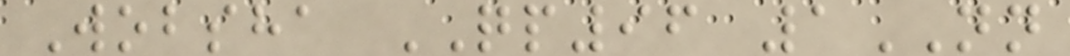Wobsha QP96 1NN
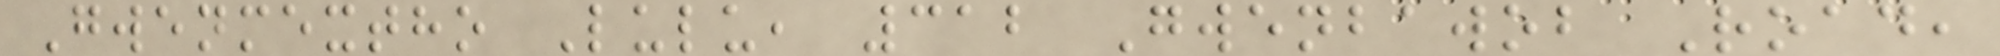Gwenmextho Lulu, 312 Gwenbawob Road,
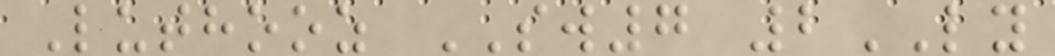Luthooz SW7 2LY
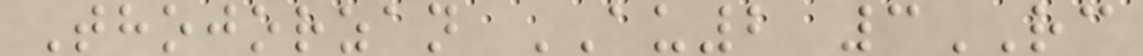Thojorzan AU2 3RC
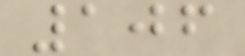106
